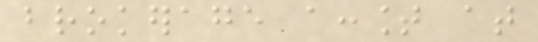brokerage account at
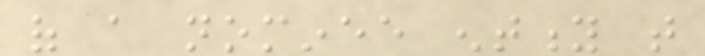of a nominee entity that
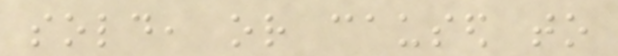sold, or caused to
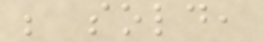be sold,
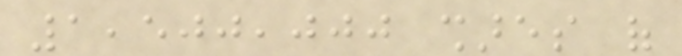1,500,000 shares of
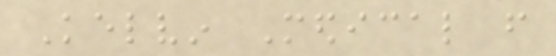Kelvin Medical from
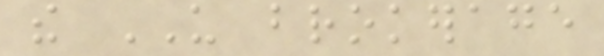the US brokerage
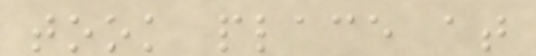took place at
